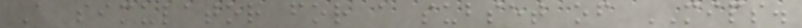A simulator for a subset of MIPS.
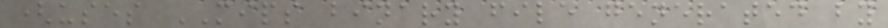(uses MIPS binary file generated by
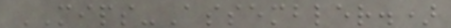MIPS-Assembler.)
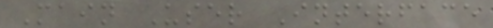Main User Interface
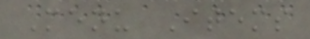Menu Items
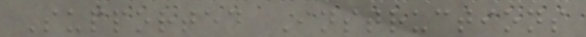Supported Instructions
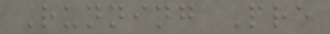Running Pre
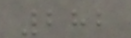282
